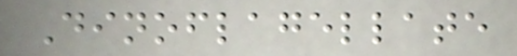Dinoflagellate
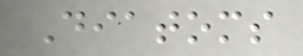Diatoms
